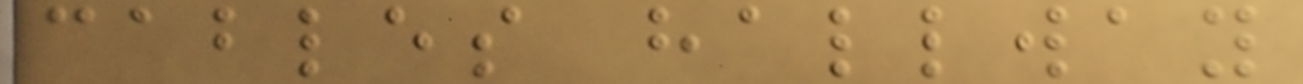cables hallway
